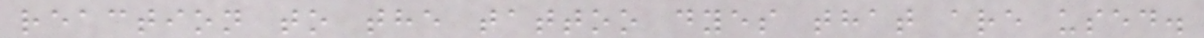reaction to the tattoo dyes that are used.
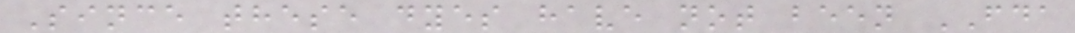Since these dyes have not been FDA
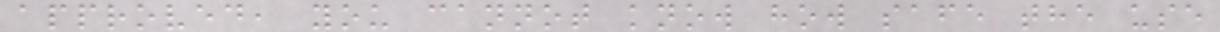approved, you cannot know how safe the use
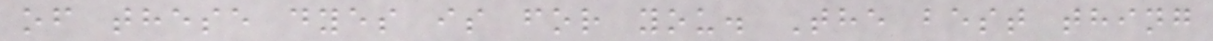of these dyes is for you. The best thing
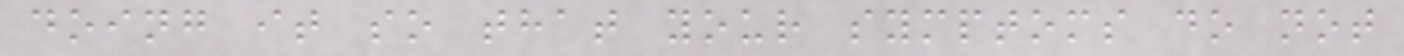doing it so that your symptoms do not
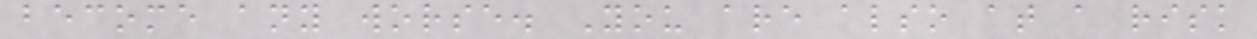become any worse. You are also at a risk
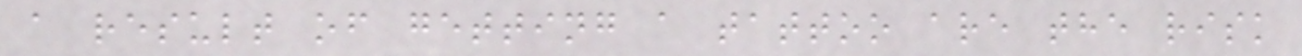a result of getting a tattoo are the risk
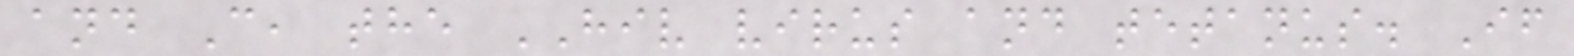and C, the HIV virus and tetanus. If
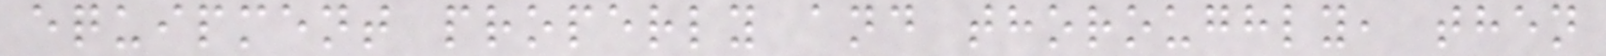equipment properly and thoroughly, then
